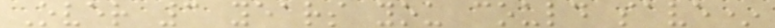Over 3 years you could save*
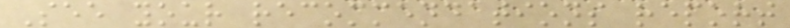See your recommendations report
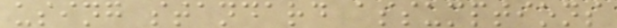using standard assumptions
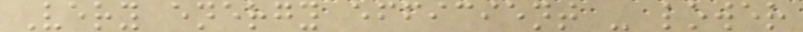Very energy efficient - lower
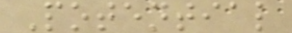Potential
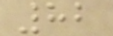82
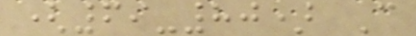(69-80) C
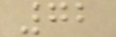72
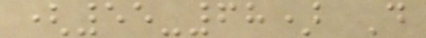(55-68) D
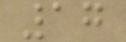17
